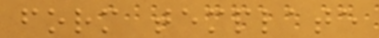form template
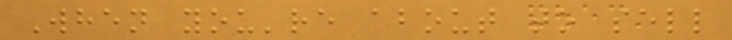When you're about to sell
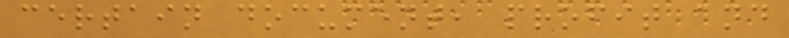certain document, profit and
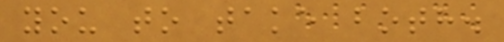you to take both.
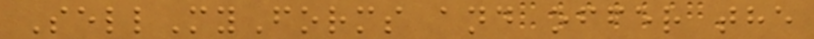SellMyForms and offer the
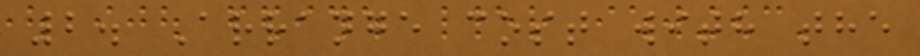2. Arrange cost with the
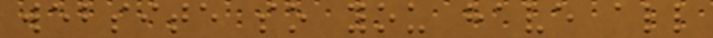website so you have all
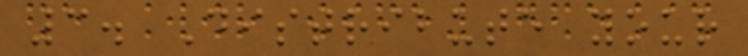3. Distribute your
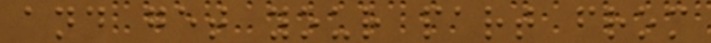and get your part from
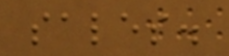sales.
